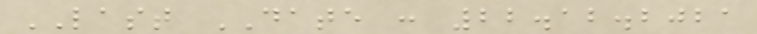LAST DATE : 22.12.2021
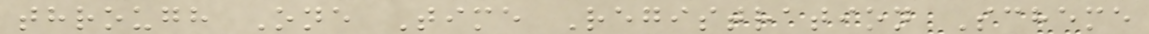through One Time Registration Scheme
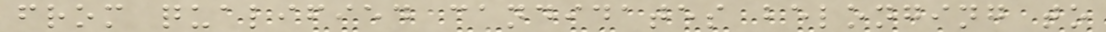from qualified candidates belonging to
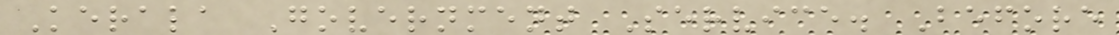Kerala Government Service. Before
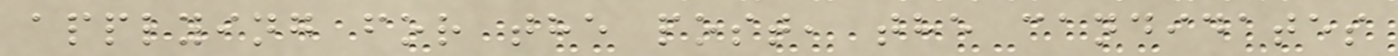applying for the post, the candidates
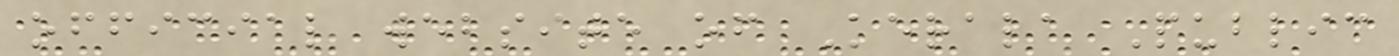official website of Kerala Public
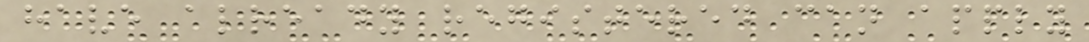have already registered can apply
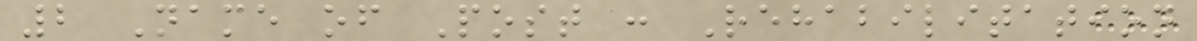2 Name of Post : Rehabilitation
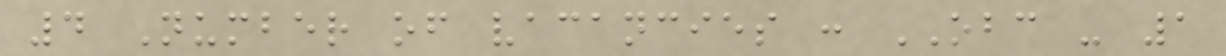4 Number of vacancies : OBC - 1
